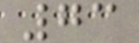73
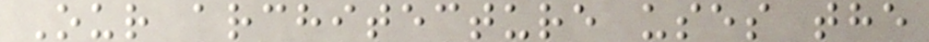Our architecture uses the
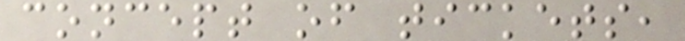concept of tickets,
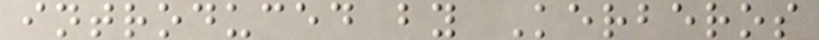introduced by Kerberos
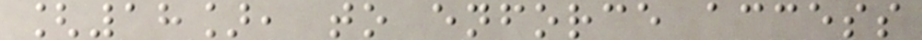[18], to enforce access
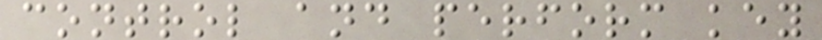control and perform key
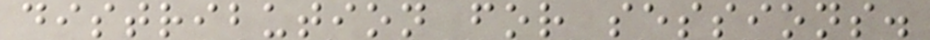distribution for sessions.
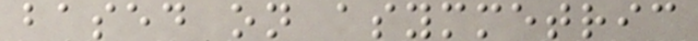based on asymmetric
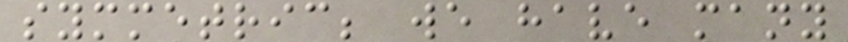symmetric; we have many
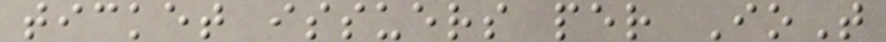ticket issuers per IoT
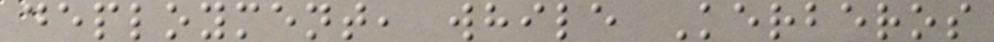deployment, while Kerberos
